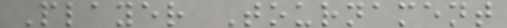Player Tournament
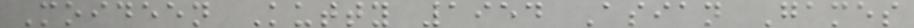Moideen Kutty 1954 Asian Games
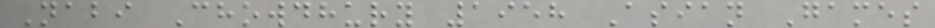Nabi Chowdhury 1958 Asian Games
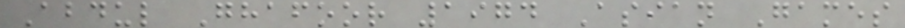Abdul Ghafoor 1974 Asian Games
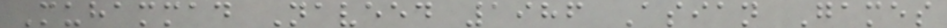Muhammad Naveed 1986 Asian Games
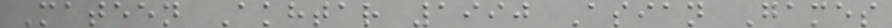Mateen Akhtar 1990 Asian Games
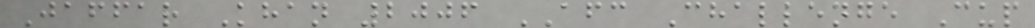Jaffar Khan 2006 AFC Challenge Cup
